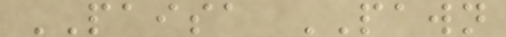PAISA PAWN
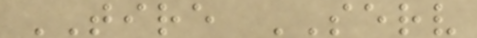TIRE SERV
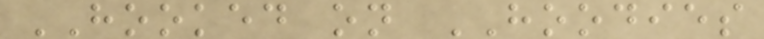HOOKED on HOODIES
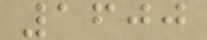1600
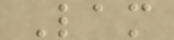Lam
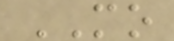MO
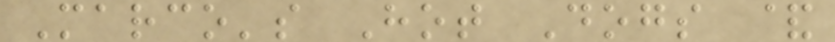Marco's Hot Dogs &
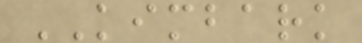KIMBARK
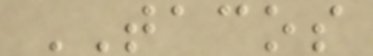TACOS
